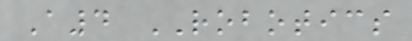A4 ROBOTICS
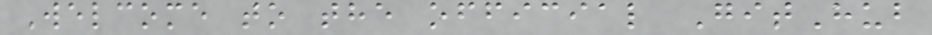Welcome to the official GitHub
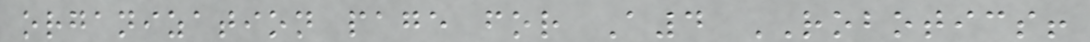organization page for A4 ROBOTICS!
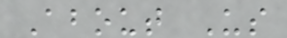About Us
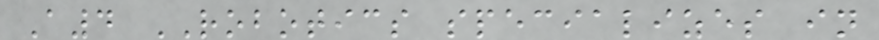A4 ROBOTICS specializes in
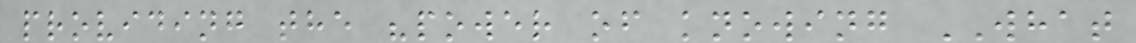providing the "power of knowing WHAT
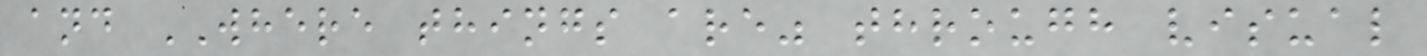and WHERE things are" through visual
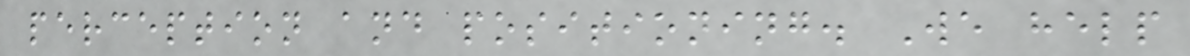perception and positioning. We help
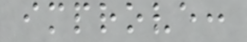improve:
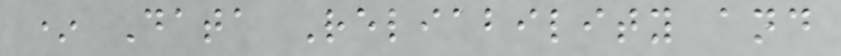* Data Reliability and
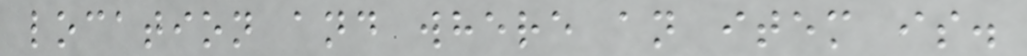location and where an item is.
